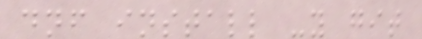dnf install -y git
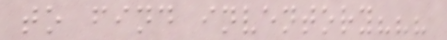to find inventory???
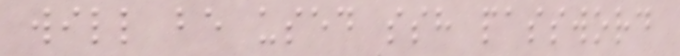will be used ssh password
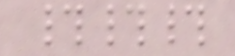###
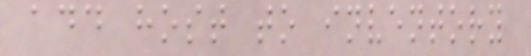add host to inventory
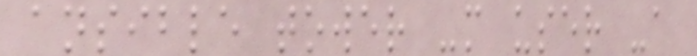ansible tower -m user -a
